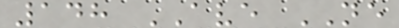148 AVE NE
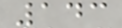143
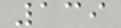139
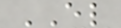EL
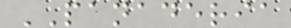PANADERIA
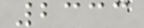2333
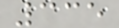335
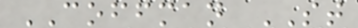COFFMAN ST
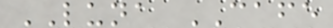LUNA CAFE
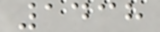1438
